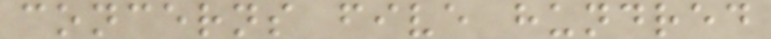concerns five hundred
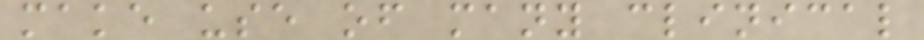make use of many clinical
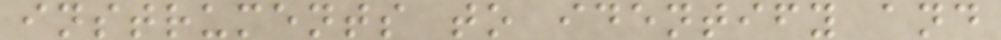instruments to identify and
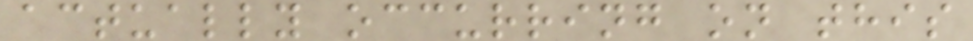actually occurring on this
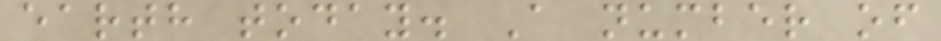earth today. A number of
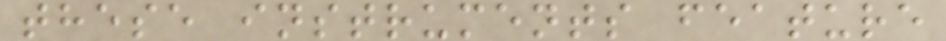these instruments feature
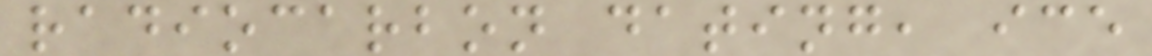radiocarbon dating, ice
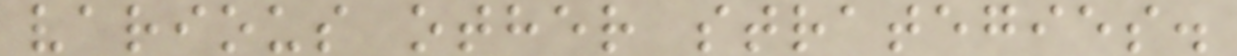various other strategies.
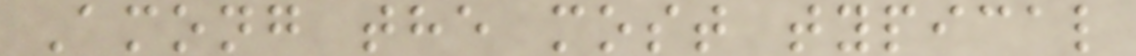Among the most typical
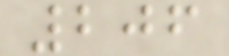206
